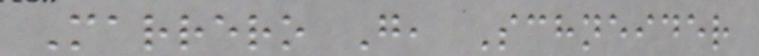Marrero G, Schneider
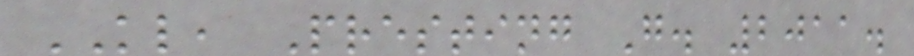KL, Presting G. 2011.
